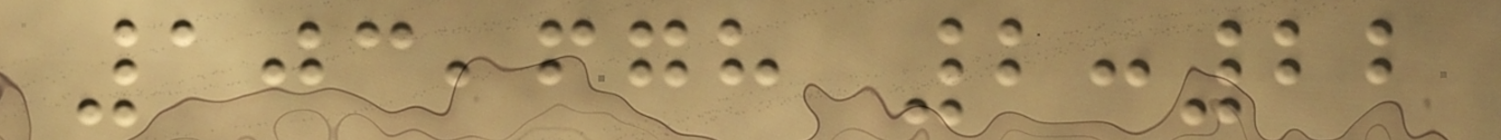103,678 2:22
